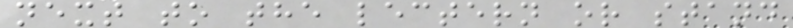next to the lectern or stand
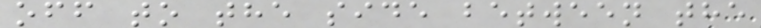off to the side between the
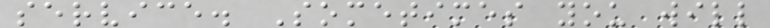service. Sometimes you will
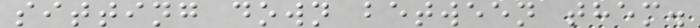sitting down between them.
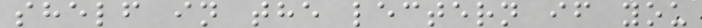shelf in the lectern if you
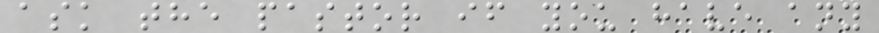ask the pastor if you have any
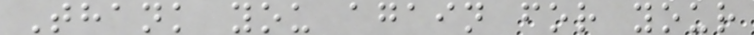Thank you again for your
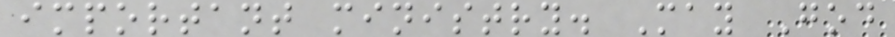important ministry. May God
